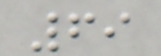69
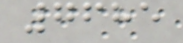7685
